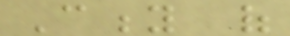City of
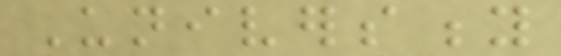University
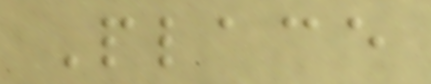Place
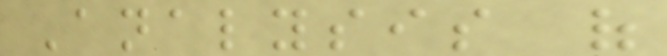Analysis of
